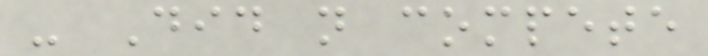- Did not compete
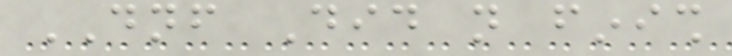DNF Did not finish
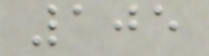105
